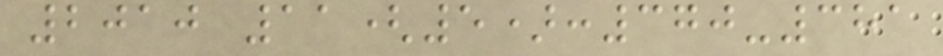2010 11(5):370-381
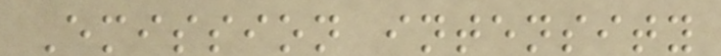Emission intensity
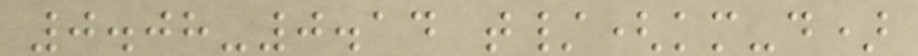0.08-0.14 t/(km-d)
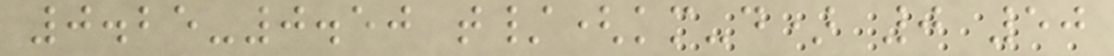0.25-0.50 t/(km-d) 0 50
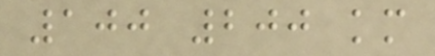100 200 km
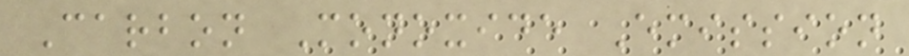Carbon Monoxide Emission
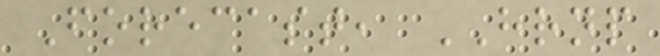Forecast, HRNP
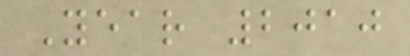Year 2010
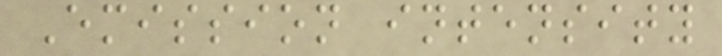Emission intensity
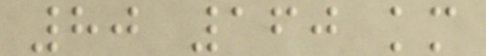80 160 km
